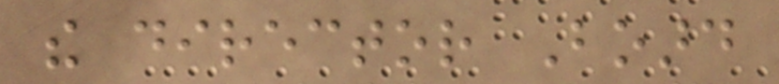the director Board
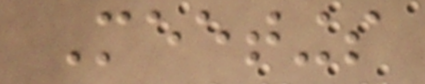Meetings
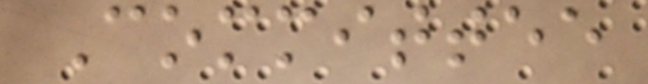Committee
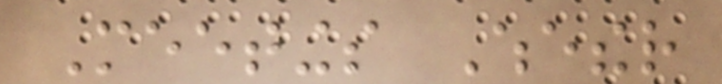Meetings Whether
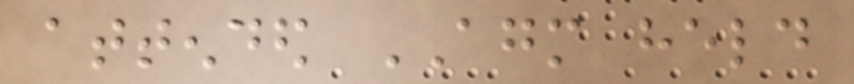attended AGM held
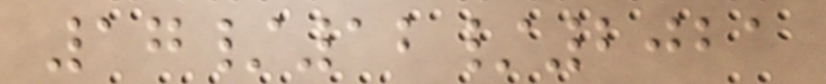17/12/2021
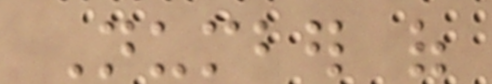Number of
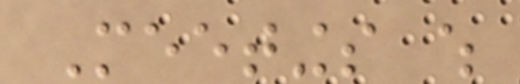Meetings which
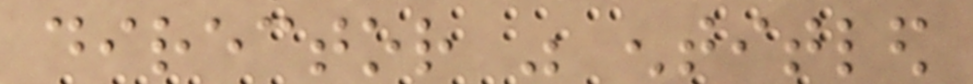director was entitled
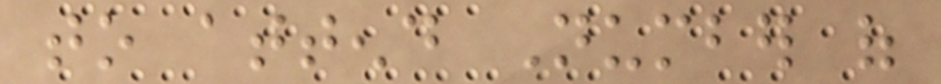to attend Number of
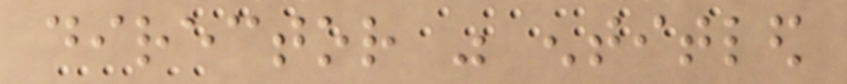director was entitled
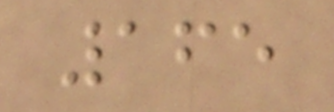165
